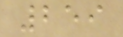259
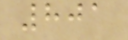801
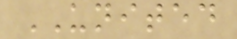UNITED
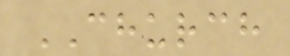CHURCH
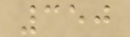350
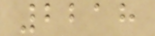2218
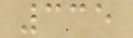335
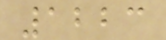1223
